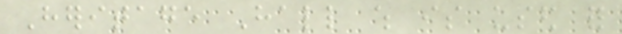Heritage Hall which is used for
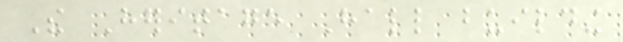The Heritage Hall building
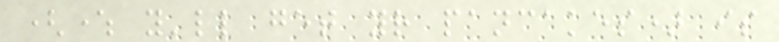(where you'll get your pancakes) is
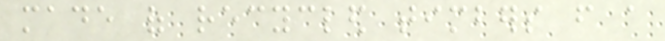made of recycled timbers from a
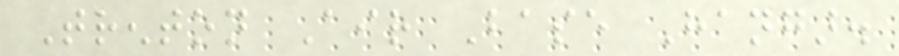Trenton Air Base Hangar.
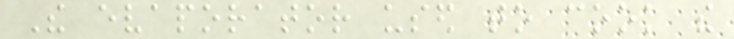The evaporator used to cook the
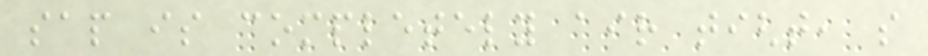sap is completely air tight, so
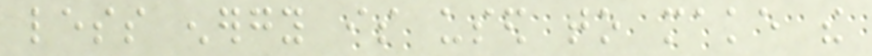less energy is used to make the
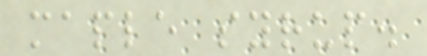maple syrup.
